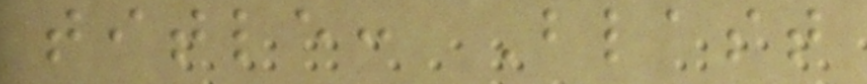title: Blast
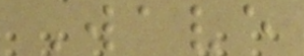Wave
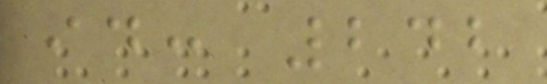id: 242
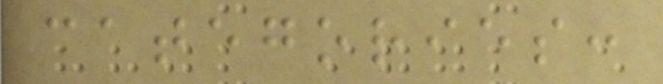categories:
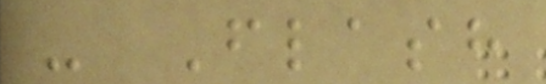- Flash
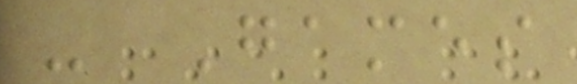- Games
